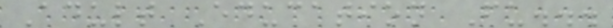Adult Education Fu...
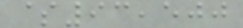$93,500
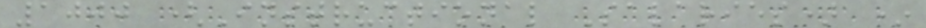1000 (Instructional Salaries) *
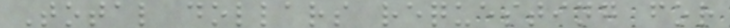Total dollars requesting for
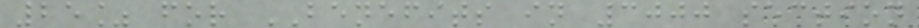25% for BENEFITS in 3000 section
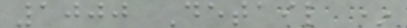1000 Detail *
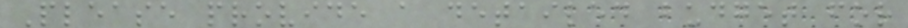Please provide a detailed budget for
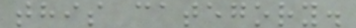this category.
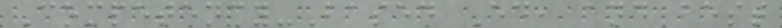Competency-Based Ed, and best
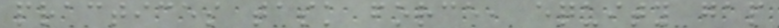practices task force, equity gap
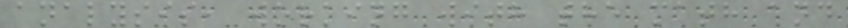analysis, working with the math and
